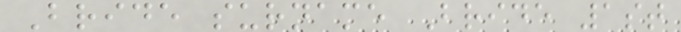Bride surname Bride 1st
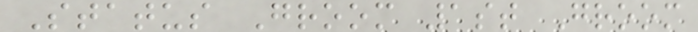Status Groom 1st Groom
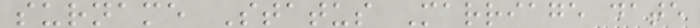surname Status Marriage date
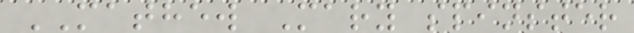MATHEW Mary spinster
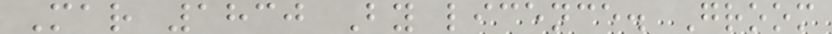Mar 1830 By licence. Groom
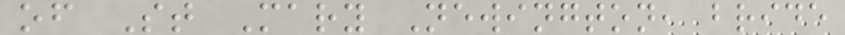of St Mary Newington, bride
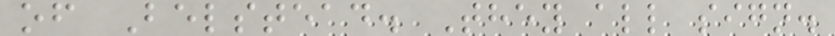of Belstead. They all sign.
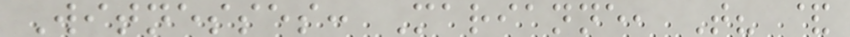Witnesses: Marianne, T? &
